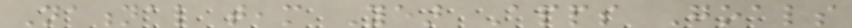National team Year Apps Goals
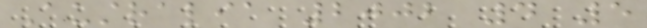Australia 2002 4 5
